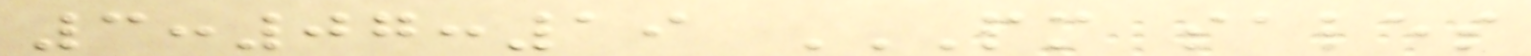3:07:19 PM SALES
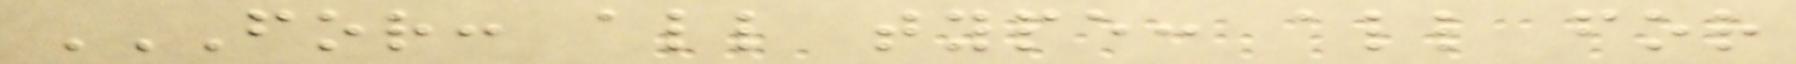FOR: ALL TYPE: ALL FOR
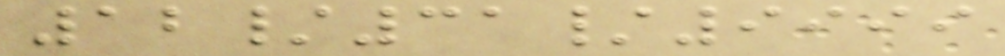12/31/9999
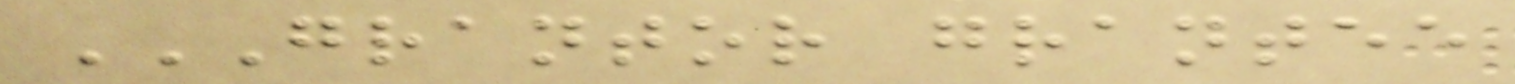GRANTOR GRANTEE
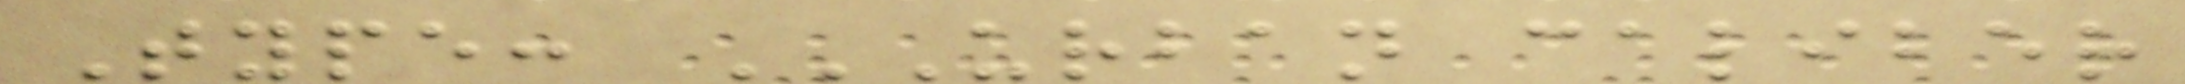Type: URBAN CALIBER
